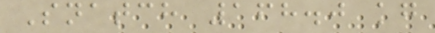Snatch 168.0 kg
